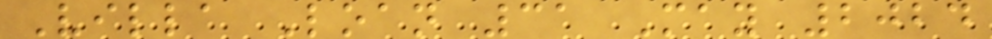Villa Loan 31 May 2024
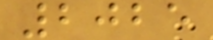2025
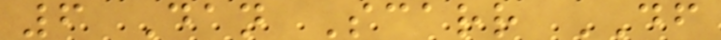6 Dan Scarr DF
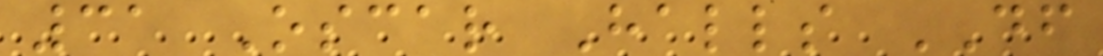31 Oscar Halls DF
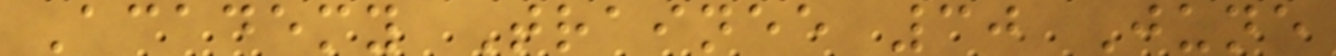Academy Trainee 30 June
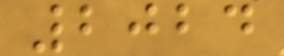2024
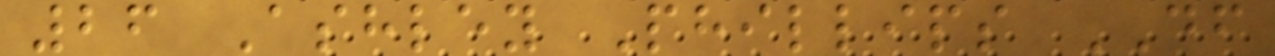26 Ashley Phillips DF
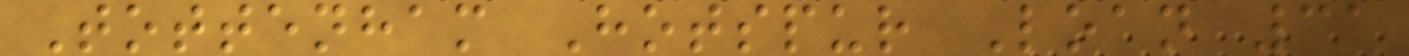Tottenham Hotspur Loan 31
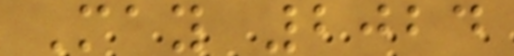May 2024
